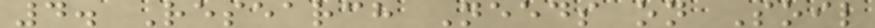4. Research Needs on Soil
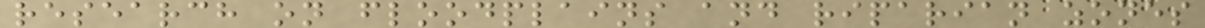research on floodplains and riparian zones
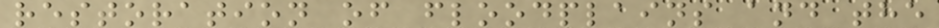restoration of floodplains and the
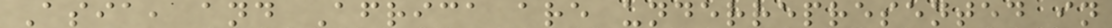Asia, and Africa are underrepresented in
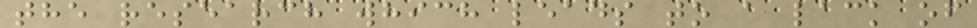the research which leads to a lack of
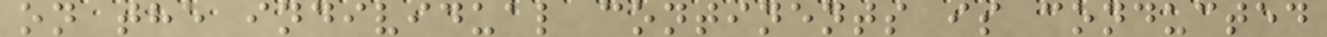on the individual continents is conducted
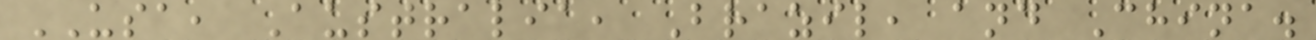USA, Australia, Brazil, and China.
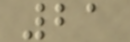21
